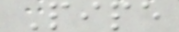Pipe
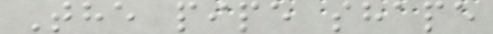The pipe shape
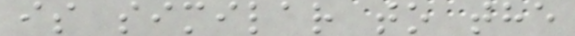is similar to the
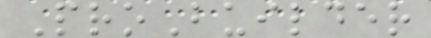ProBuilder
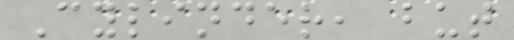Cylinder, but
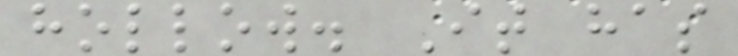hollow. It has
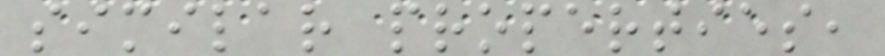similar properties,
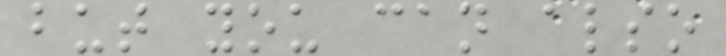but you can also
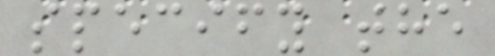specify the
